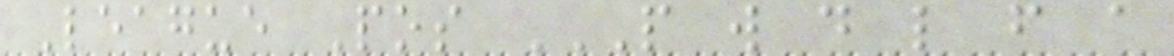League Pos P W D L F A
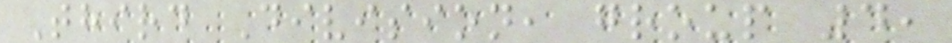Third Division, group 4,
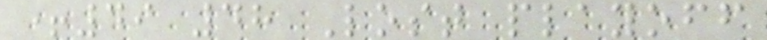+49 48 Lost playoff
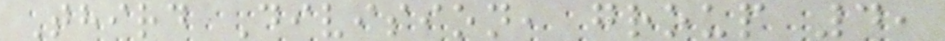Third Division, group 4,
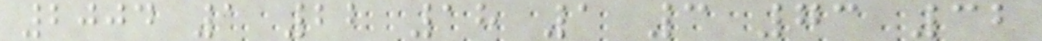2004 1 22 18 1 3 73 32
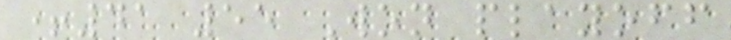+41 55 Won playoff
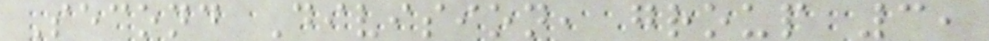Second Division, group 3,
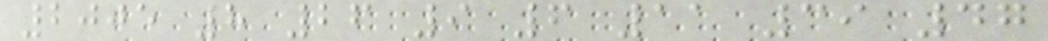2005 8 26 9 6 11 39 47
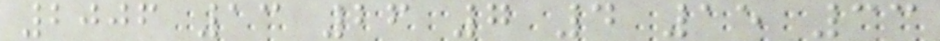2006 13 26 7 4 15 33
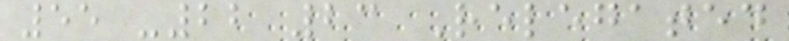55 -22 23 Relegated
